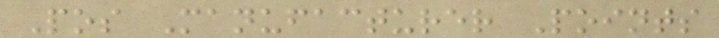Pos Manufacturer Points
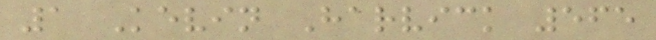1 Kevin Harvick 565
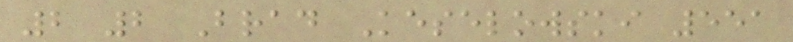2 2 Brad Keselowski 551
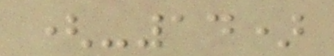(-14)
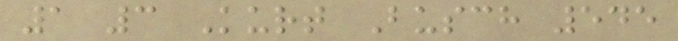1 3 Kurt Busch 545
